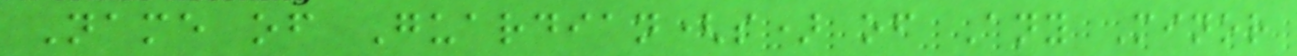Name of Guardian(s) of Any Minor
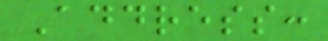Address:
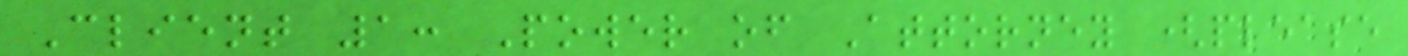Client 1: Power of Attorney (please
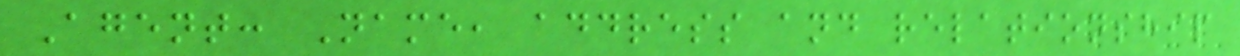Agent: Name, address and relationship
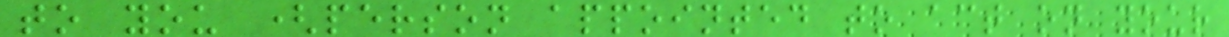to you (person appointed to act on your
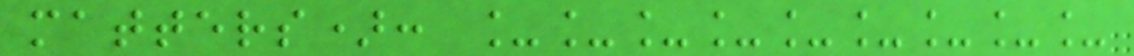matters): _________
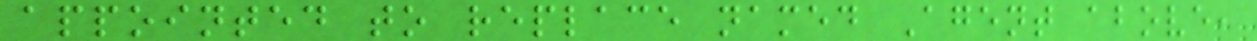appointed to replace named Agent above,
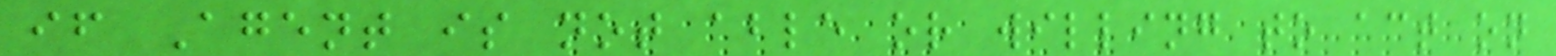if Agent is not able or willing to act on
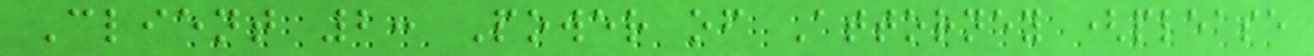Client 2: Power of Attorney (please
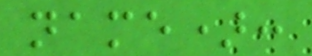name):
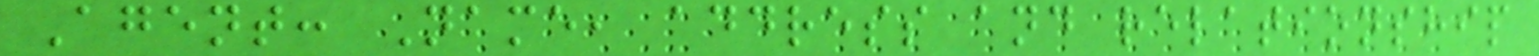Agent: Name, address and relationship
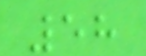58
